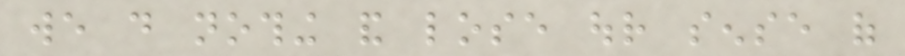we do nothing and lose our sense of
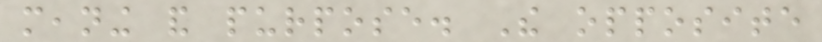meaning and purpose. The opposite
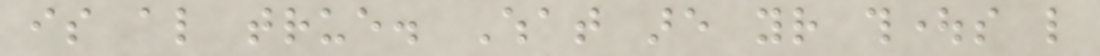is also true. What are your thoughts like
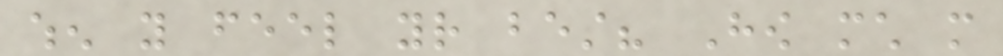when you feel your best? How much more
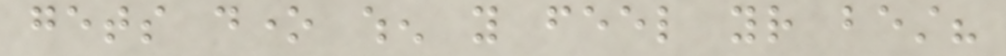gets done when you feel your best?
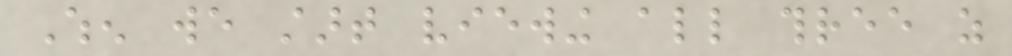When we start viewing all three as
